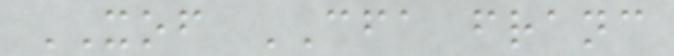XOF CFA franc
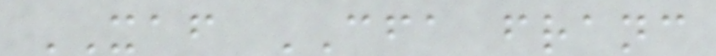XAF CFA franc
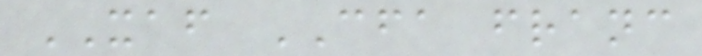XAF CFA franc
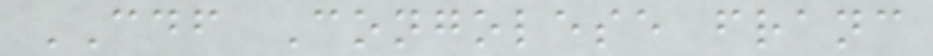CDF Congolese franc
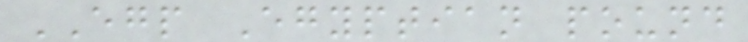EGP Egyptian pound
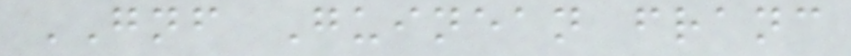GNF Guinean franc
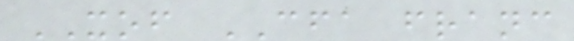XOF CFA franc
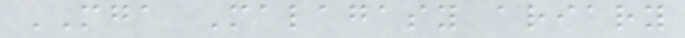MGA Malagasy ariary
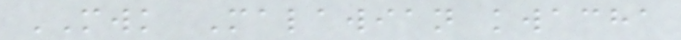MWK Malawian kwacha
